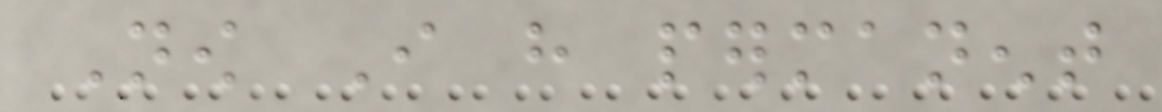Now I have permanent
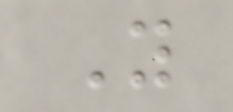You
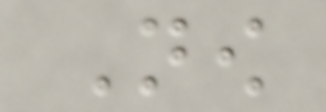Now
